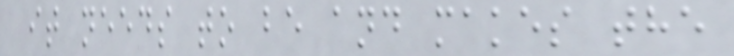it needs to be and makes the
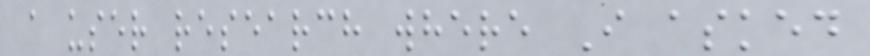a user research where I asked
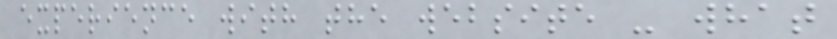experience with the website - what
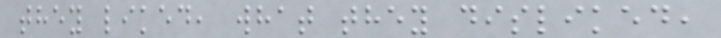they liked, what they disliked,
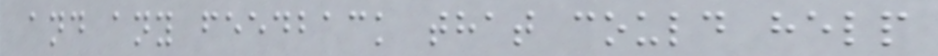and any feedback that could help
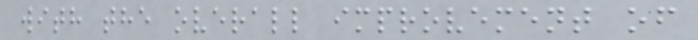with the overall improvement of
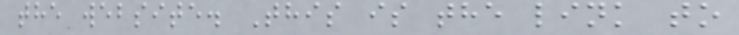the website. This is the link to
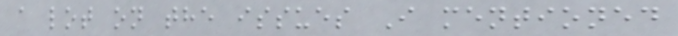a lot on the issues I mentioned
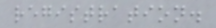registration.
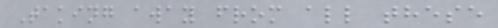Taking away from all these
